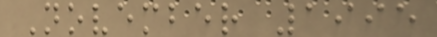November 1995
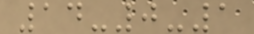14-0-1
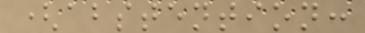(abstention:
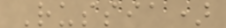Russia)
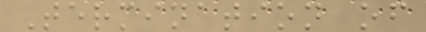Termination of
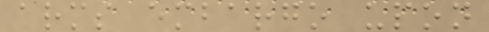arms embargo upon
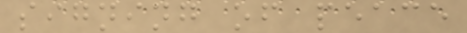signing of peace
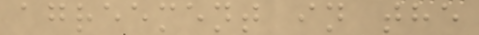agreement in the
